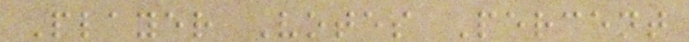Player Votes Percent
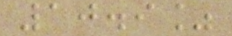10.9%
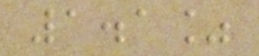1.1%
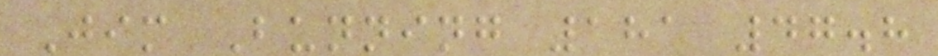Jim Bunning 181 47.8
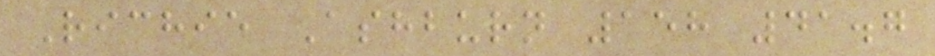Richie Ashburn 158 41.7
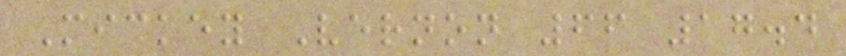Mickey Vernon 66 17.4
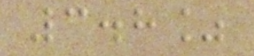3.8%
